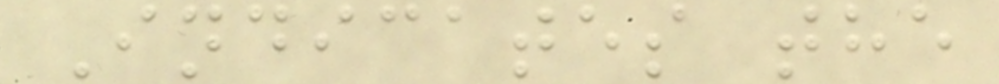Indicates the
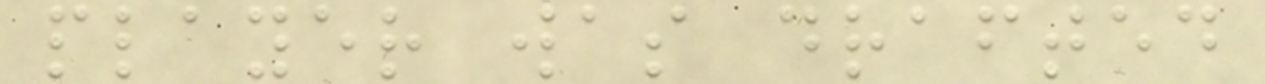player was drafted
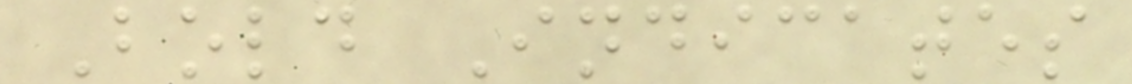Bold Indicates
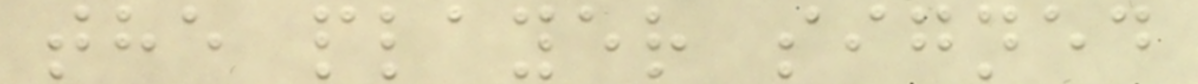the player signed
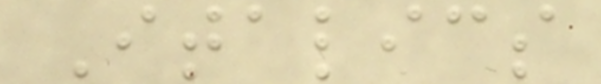Italics
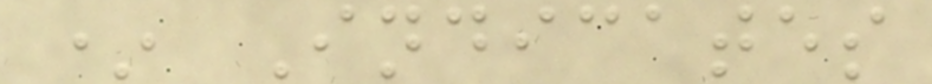* Indicates
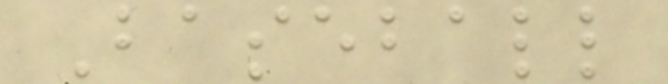Baseball
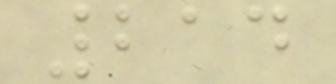214
